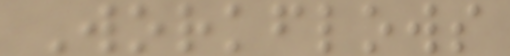Workflows
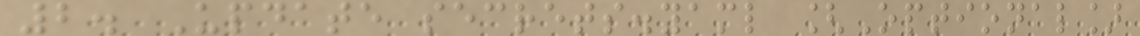2. Update secrets.yaml [Optional]
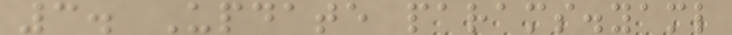3. Update params.yaml
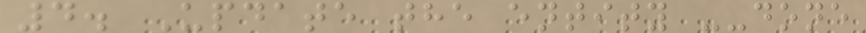4. Update the entity --done
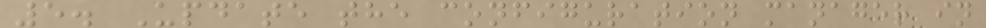5. Update the configuration manager in
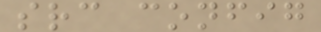src config
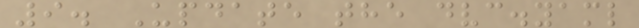9. Update the dvc.yaml
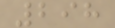298
